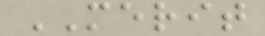MERIT
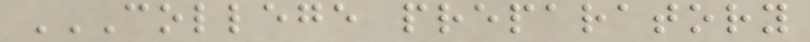COLLEGE PREPARATORY
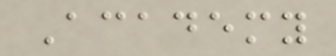Academy
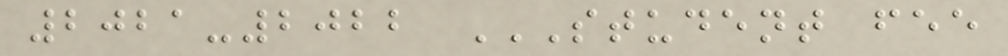2021-2022 STUDENT FEE
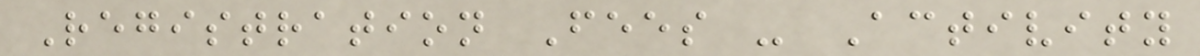Registration Fees - Activity
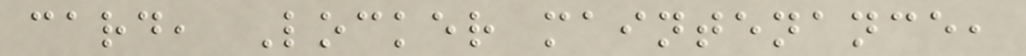card, Locker maintenance,
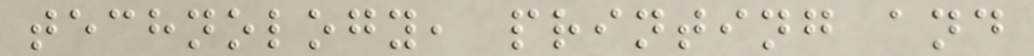technology, printing and
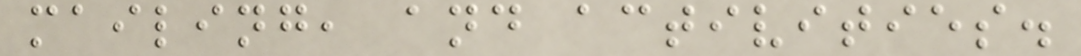mailing, and activities.
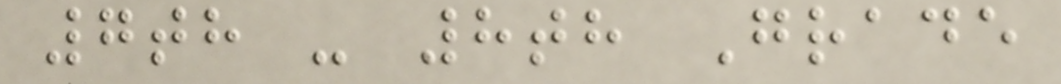7th - 8th Grade
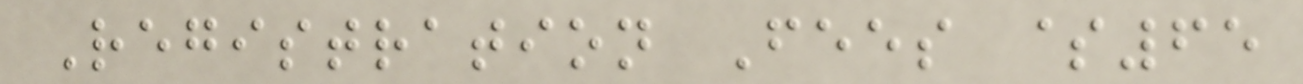Registration Fees $65
